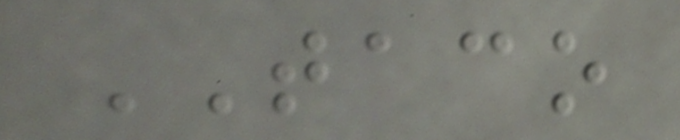TACO
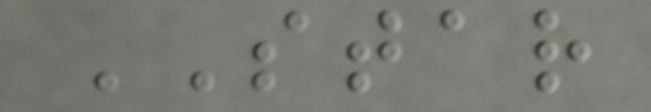STAR
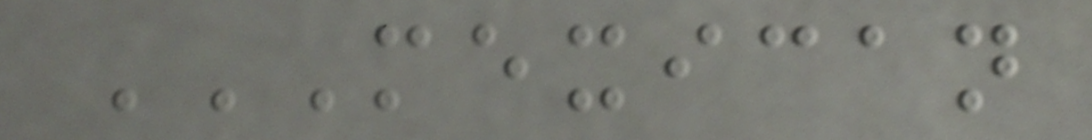MEXICAN
